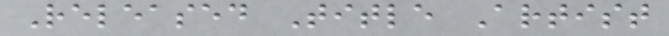Released Title Artist
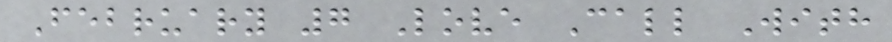February 7 Love Call With
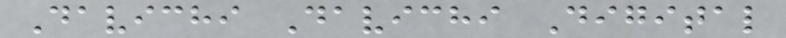Davichi Davichi Digital
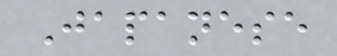Japanese
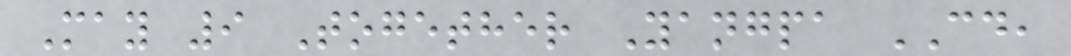May 9 Together Yangpa CD,
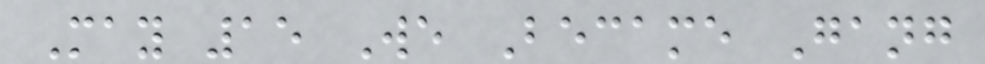May 15 We Became Gang
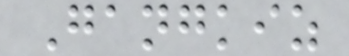Gangkiz
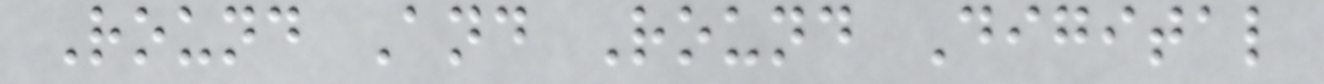Round And Round Digital
